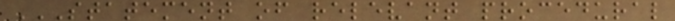STATEMENT OF RELEVANT PROCEDURAL
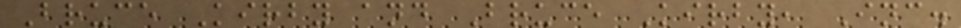Bruce Kirby and Bruce Kirby, Inc.
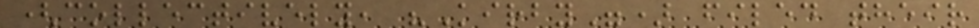(collectively, "Kirby") filed their
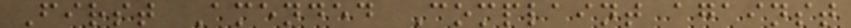First Amended Complaint against
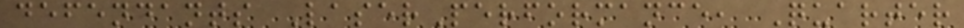defendants LaserPerformance, Quarter
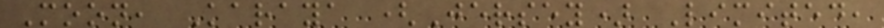Moon, Karaya (Jersey) Limited,
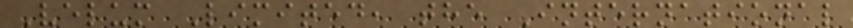Velum Limited, the International
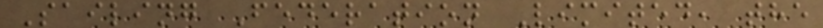Sailing Federation Limited, the
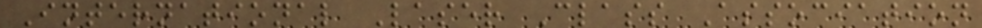International Laser Class Association
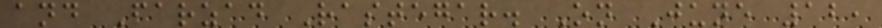and Farzad Rastegar. On June 12,
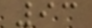93
